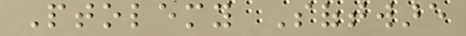Ptolemy Software
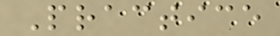Practice
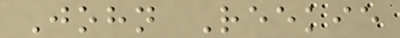John Reekie
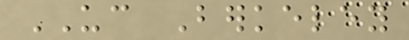UC Berkeley
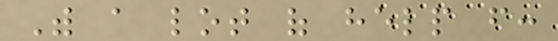With a lot of help from:
